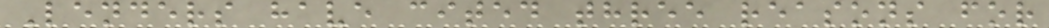Lenders have cited three reasons for
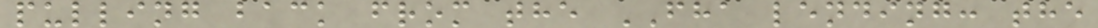pulling back from the FHA lending: the
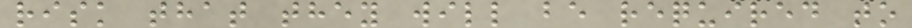risk that they will be required to
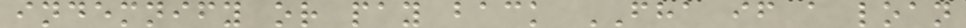indemnify or pay back FHA if a loan
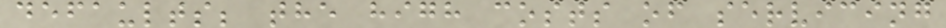defaults; the high costs of servicing
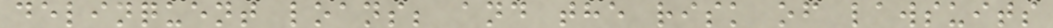delinquent loans; and the risk of lawsuits
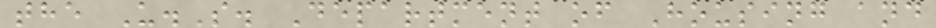the U.S. Department of Housing and
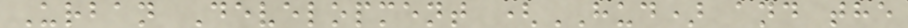Urban Development (HUD) and the
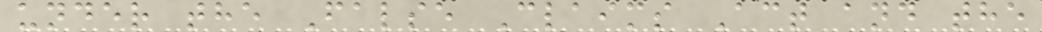under the False Claims Act and the
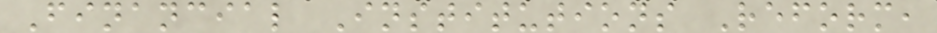Financial Institutions Reform,
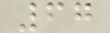67
